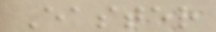Easter
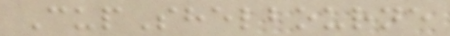CupShelbourne
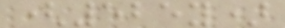(525y)
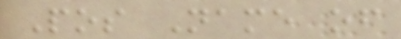Pos Name of
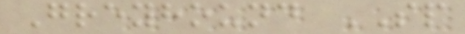Greyhound SP
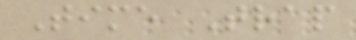Time Trap
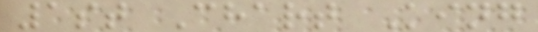1st Chart King
